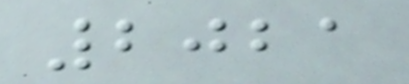2021
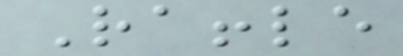Raffle
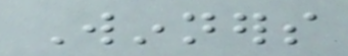Winners
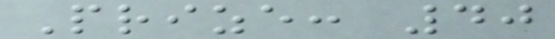Prize: 40
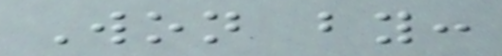Won by:
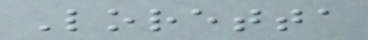Loretta
